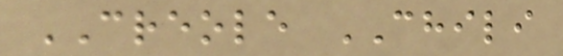CREOLE CHILI
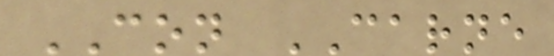CON CARNE
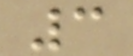3
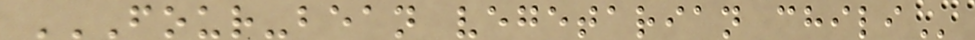FOUR-BEAN VEGETARIAN CHILI
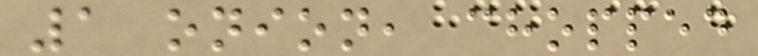1 onion, chopped
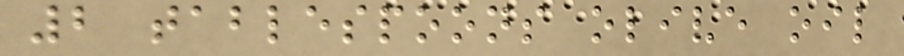2 tablespoons olive oil
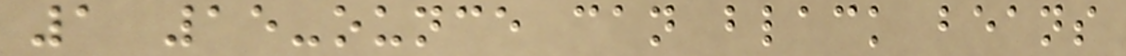1 15-ounce can black beans
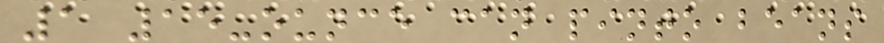1 15-ounce can pinto beans
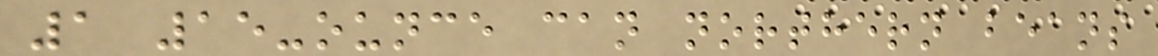1 15-ounce can northern beans
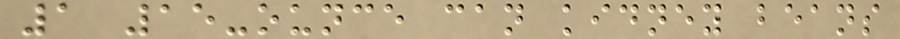1 15-ounce can kidney beans
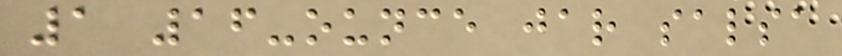1 16-ounce jar salsa
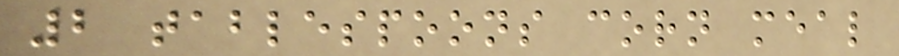2 tablespoons corn meal
